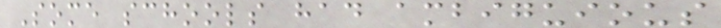Some schools had ambiguious
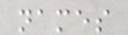names
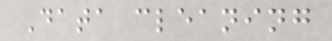Data cleaning
